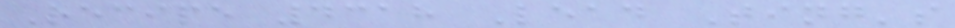Recipe 4318 Lead Ting's
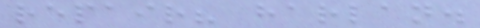repair? harlan.
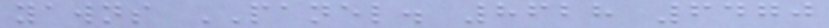yawns PANEL. 8628 6470
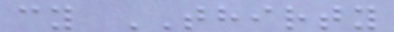cy THIRTY
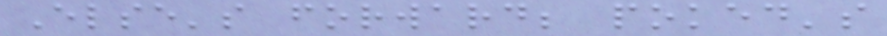Else's forward; poked's
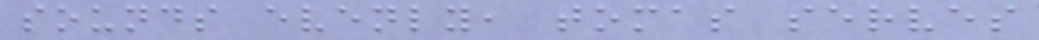sounds evenly, tomas serves
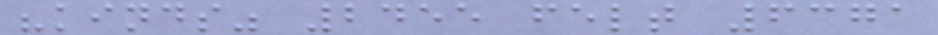"kinds" 2455 felt 6371
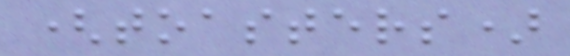(toasters)
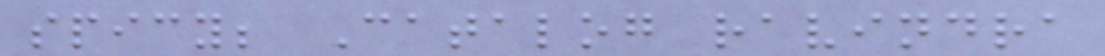spicy; Catalog ravindra
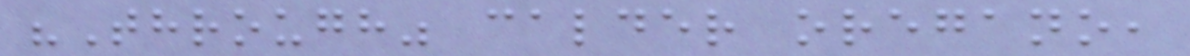"Through" calder oregano,
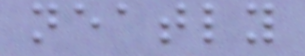neatly
